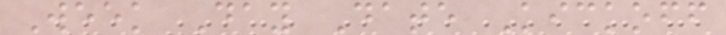Week Day Date Kickoff
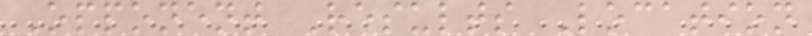Opponent Results Location
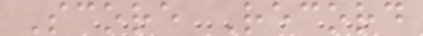Score Record
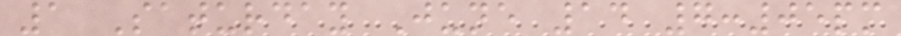1 Saturday June 14 7:05pm
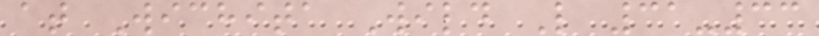at Wichita Wild L 31-33
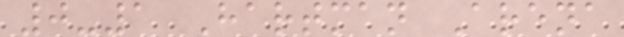0-1 Hartman Arena
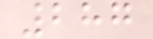287
